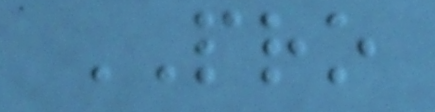PRO
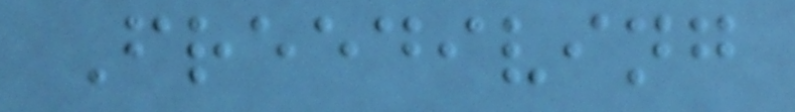Freediving
